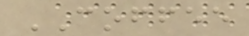COFFEE
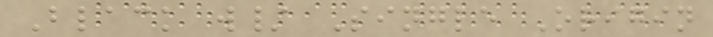Black w/ Single Origin
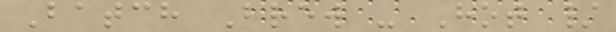Batch Brew - Hot /
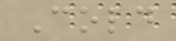Cold
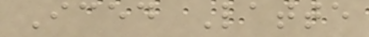Iced Latte
